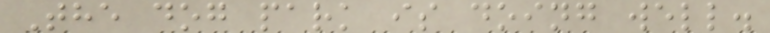The dog park is doing well.
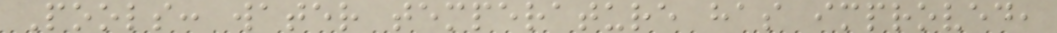Pools: water temperature has improved,
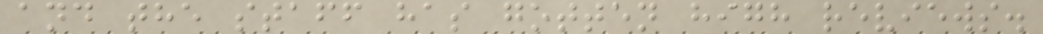and the staff has gotten high reviews.
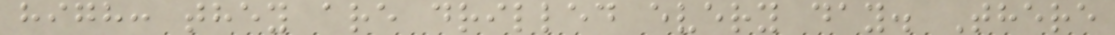high: they are drilled every day. There
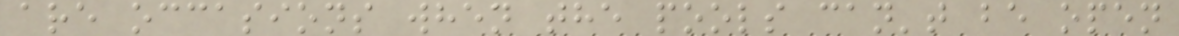are occasions when the pools can't be open
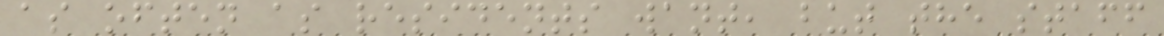as often as residents want, but the staff
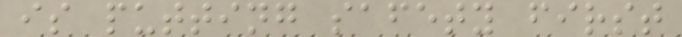is putting safety first
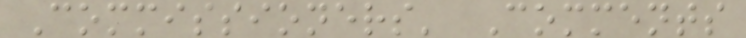Commissioners' Comments
